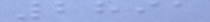2891
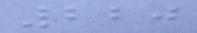220
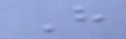H
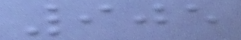905
